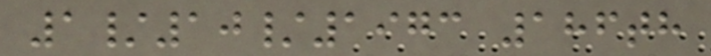1/10/1973 186th
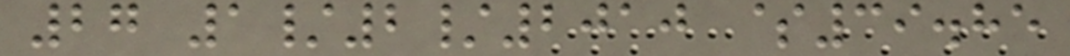27 1/2/2010 $39.85
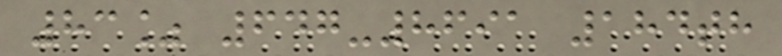83% 647-8691 184th
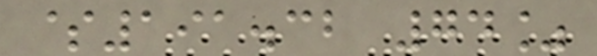$191.32 74%
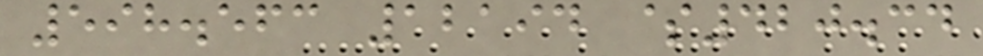598.563 12194 $420.34
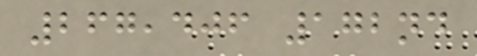267,406 172nd
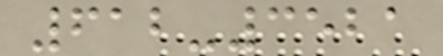612-3521
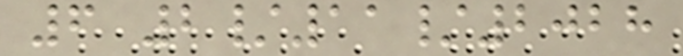6 2/11/2028
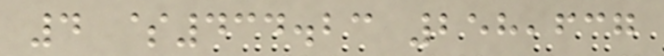4 $434.23 258,637
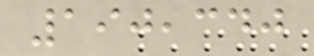190,340
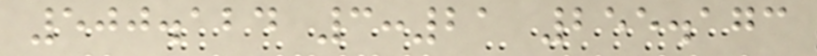500.124 3:21 255.173
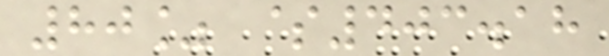80% $403.18
